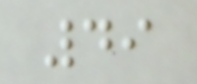49
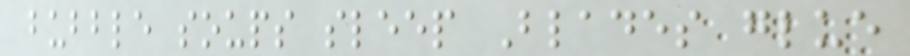bubble soups sleep Blades glue
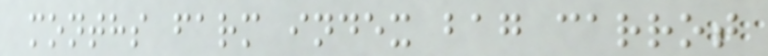months farm index bag carrot
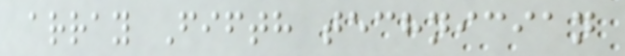array Fifth technician
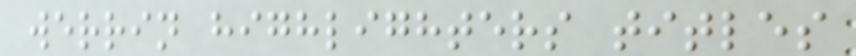werrin highlighters titles
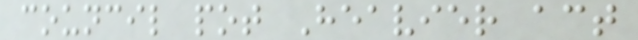council pot Heavier act
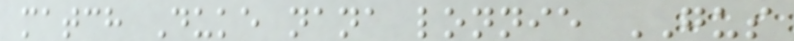match Duke nana lonnie GUS
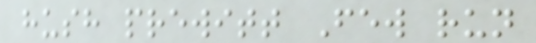hush prewitt Few run
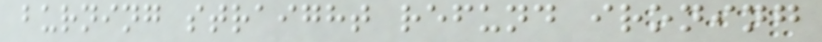burning straight refund ironing
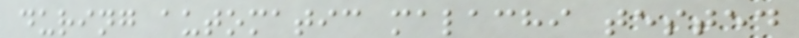during automatic malachi tested
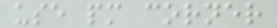use pm corner
